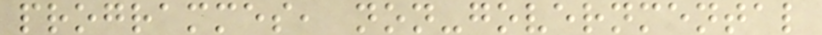programmes, non-governmental
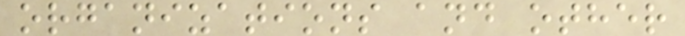organizations and other
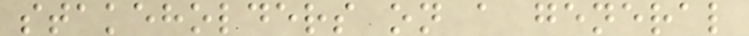stakeholders on a general
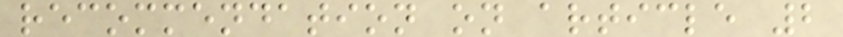recommendation on article 2
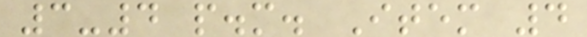3-4 p.m. Item 4
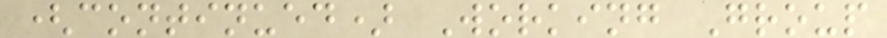(continued) Working Group
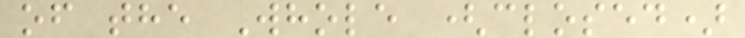of the Whole (closed)
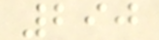290
